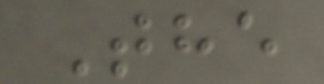The
